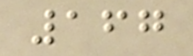167
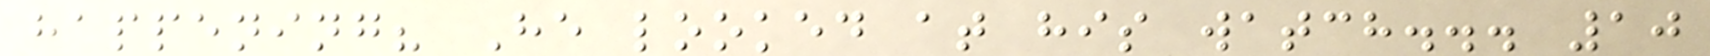happening? He looked at his watch... 10
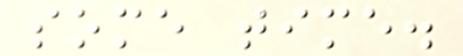some time.
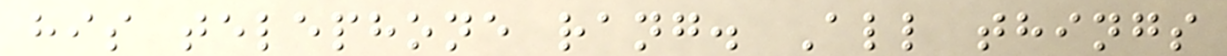his telephone rang. All things
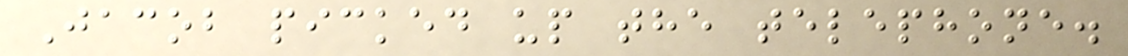Jacob picked up the telephone.
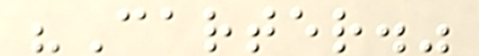"Carter."
